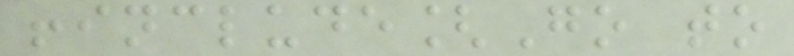!include[Go to
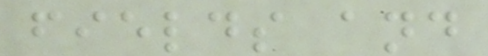fields and
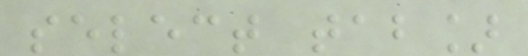select tab]
